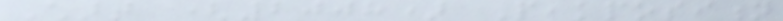Chart (2008) Peakposition
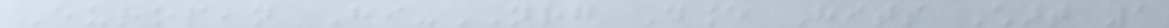European Hi-NRG Dance Hits Chart 1
